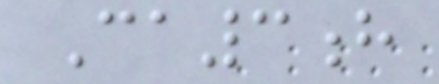Ca3h
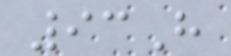93H
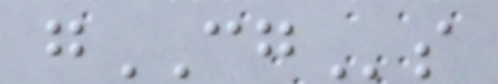gCGs
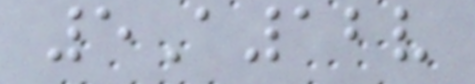5A12v
